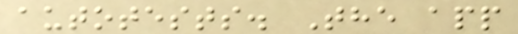autotests. The app
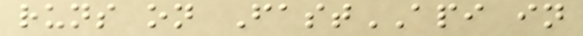runs on FastAPI in
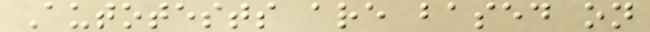Autotests are based on
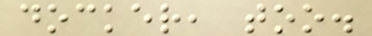docker, too.
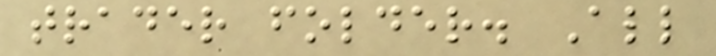trader folder. All
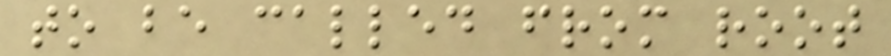to be called from root
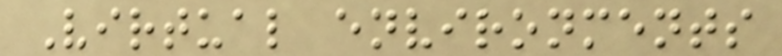Virtual environments
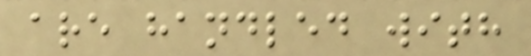are handled with
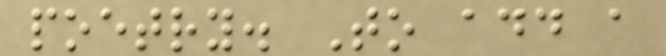poetry. To add a
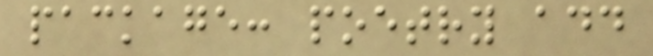package: poetry add
